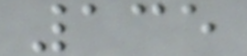135
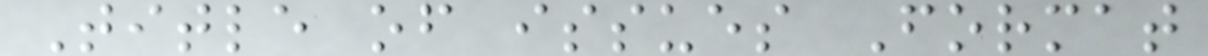Title of issues Format
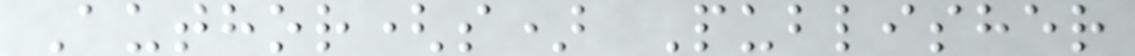Author(s) Publisher
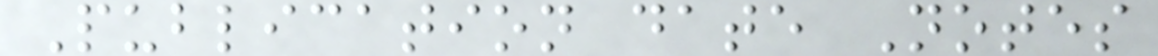Publication date Notes
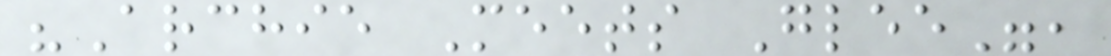"Archie Meets Glee",
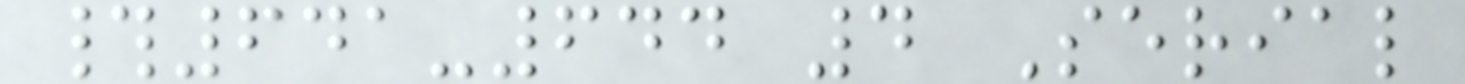#641-644 4 Serial
